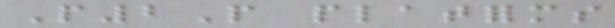P2P platforms
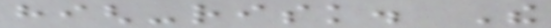high-risk. The
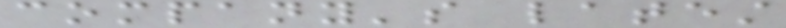company's latest
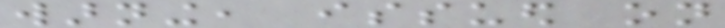warning, issued on
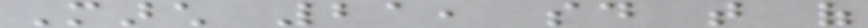March 21, said that of
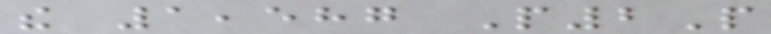the 1,587 P2P
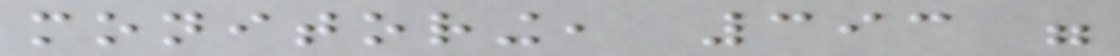monitoring, 393 were
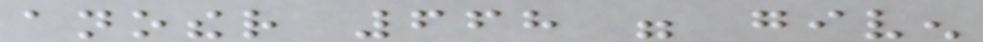another 668 were given
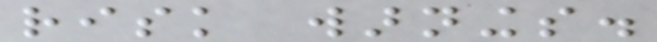risk warnings.
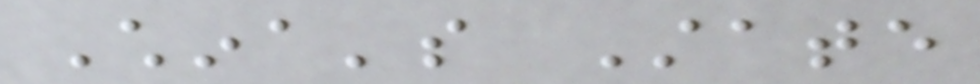China's State
